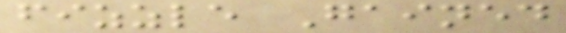fizzle Gained
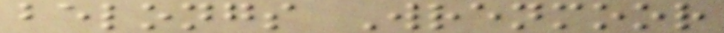belongs Wrenmoor
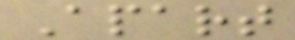Apart
